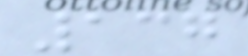137
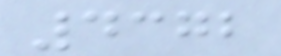4372
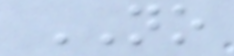NO
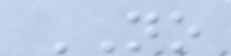NO
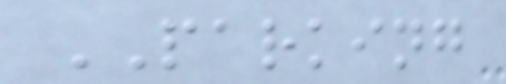PARKING
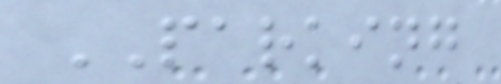PARKING
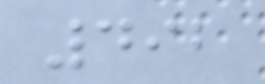492
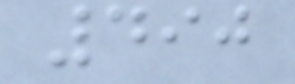490
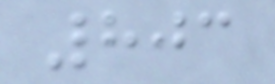803
